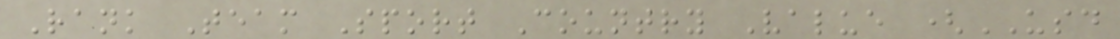Rank Team Sport Country Value (USD
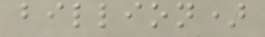billion)
